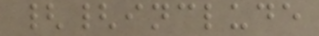{{include
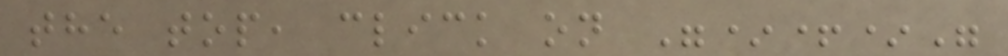the top, click on "*+*"
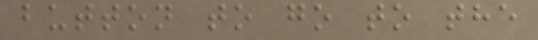button to go to the
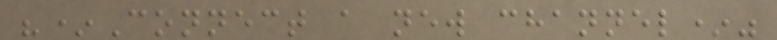"*Connect a new channel*"
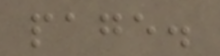page.
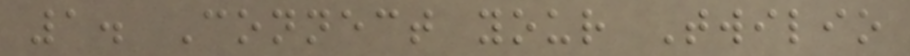1. Connect your Twilio
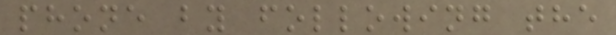phone by following the
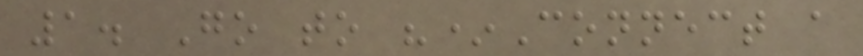1. Go to "*Connect a
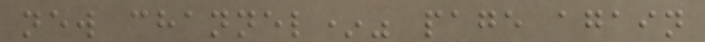new channel*" page again
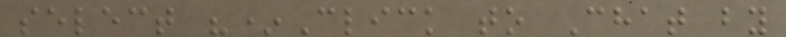select "*Click to Chat by
